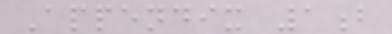Appendix 1b
